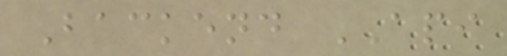Backend API
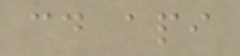cd api
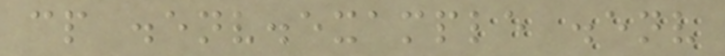cp .env.example .env
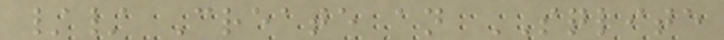// Create an SQLITE
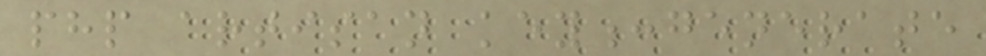php artisan key:generate
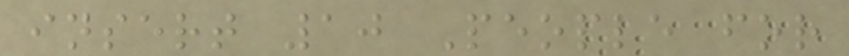insert 10 People for
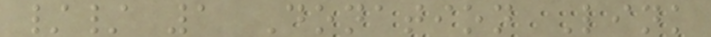// 1 Donation Link
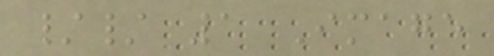// 1 Image
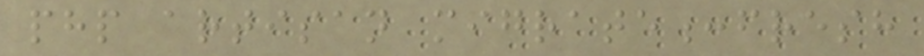php artisan migrate:fresh
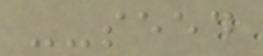--seed
